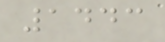1443
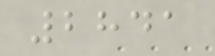2841
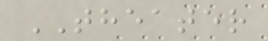THEATER
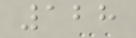128
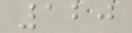120
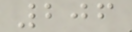206
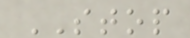STOP
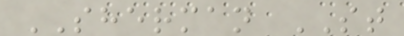SHERMAN ST
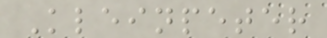Kleinpeter
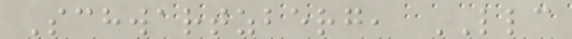Schwartzberg, LLC
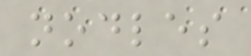nodles
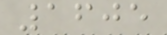1605
